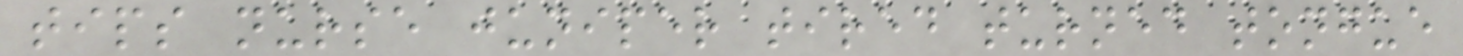tips nurse juniper tired turned tongue
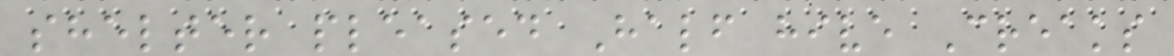shelter pleased Half hive Creaks
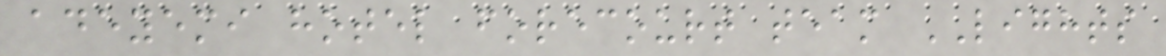adeyemi hotel forecourt team LIGHTS
